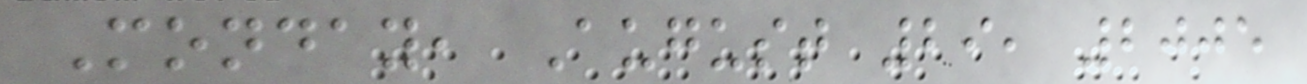Monday, August 29, 2005
